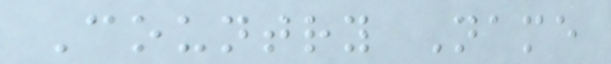Country Name
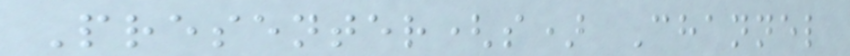Presenter(s) Channel
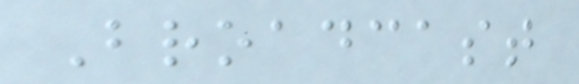Broadcast
